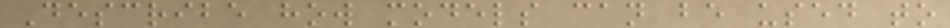Describe how models can be used to
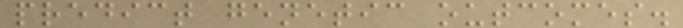predict genetic outcomes.
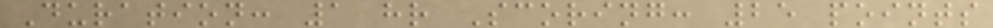Duration: 1 hr Scoring: 25 points
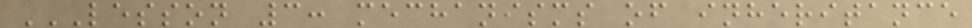LESSON 3: MECHANISMS OF INHERITANCE
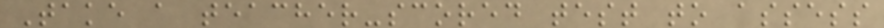Take a teacher-scored test to assess
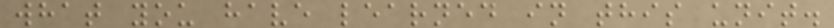what you have learned in this unit.
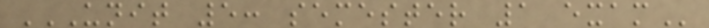UNIT 5: SEMESTER 1 EXAM
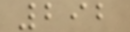292
